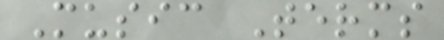Music Terms
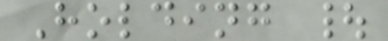Holding |
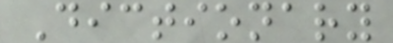Dictionary
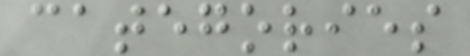categories
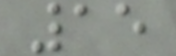15
